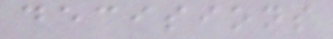decisions
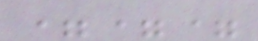===
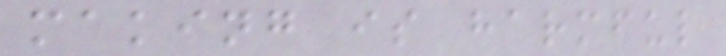making is harmful
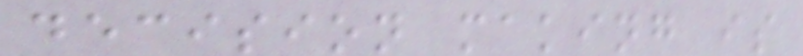decision making is
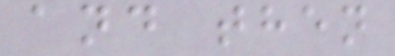and then
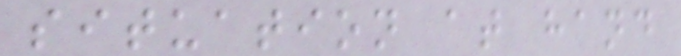situation at hand
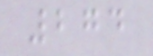274
